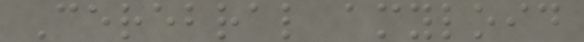Cerebral amyloid
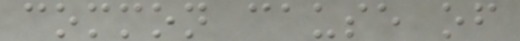common cause of
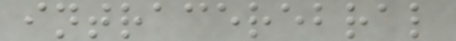intracerebral
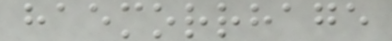haemorrhage
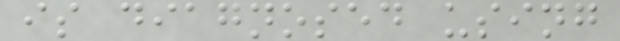is diagnosed using
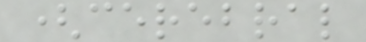(cerebral
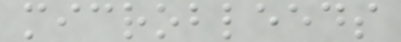microbleeds
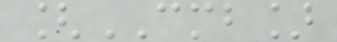[CMB]
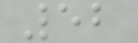52
